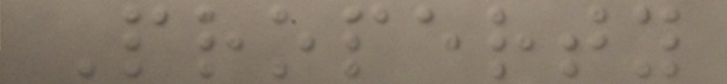Property
